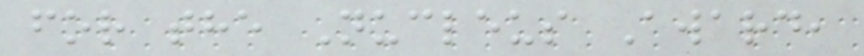for the Nucleus Award,
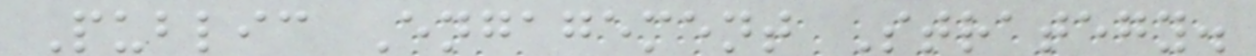Public Engagement Strategy.
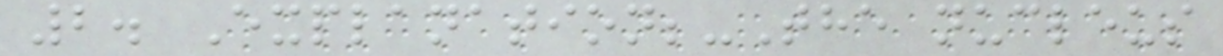2. Explanation;-The nucleus
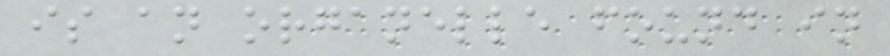is an organelle found in
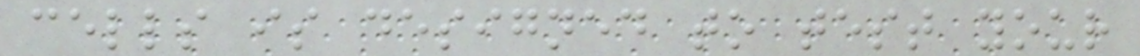cells is designed to test your
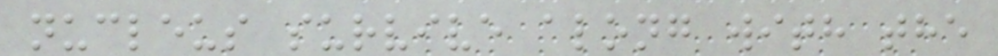nucleus survive along with the
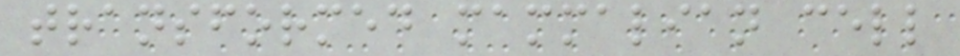transformed mammalian cell
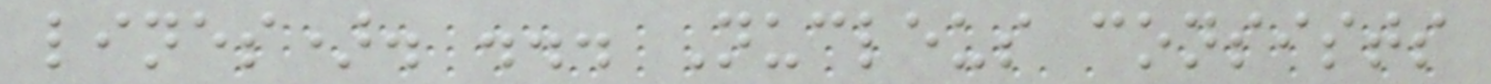lines). ... Nucleus consists
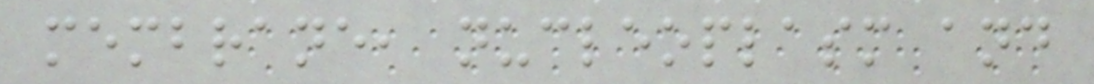membrane, nucleoplasm and
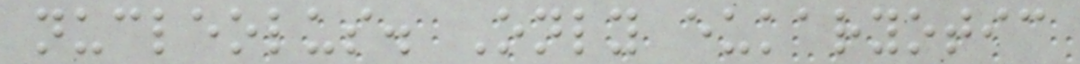nucleolus. Only eukaryotic
